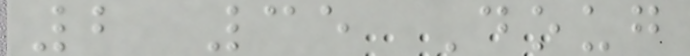2 35 Doug
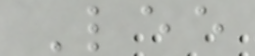Lee
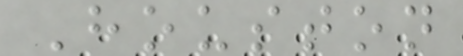Houston
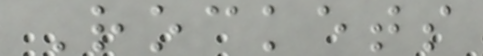Rockets
